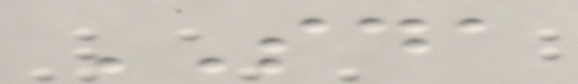SDA
